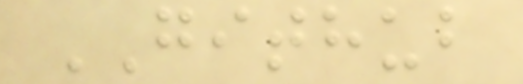GITHUB
